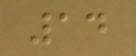14
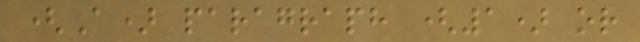(A) paragraph (1) or
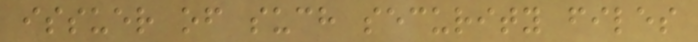issuer of such security files
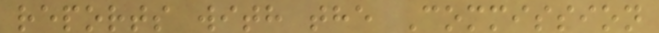reports with the Commission
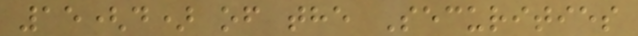15(d) of the Securities
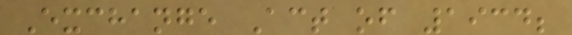Exchange Act of 1934;
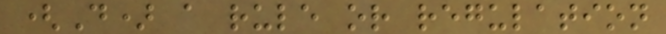(D) a rule or regulation
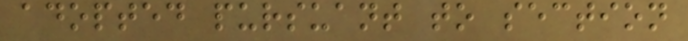adopted pursuant to section
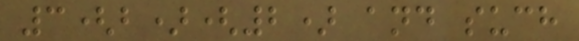3(b)(2) and such
